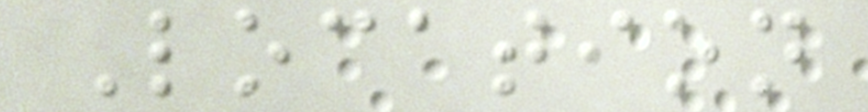Location
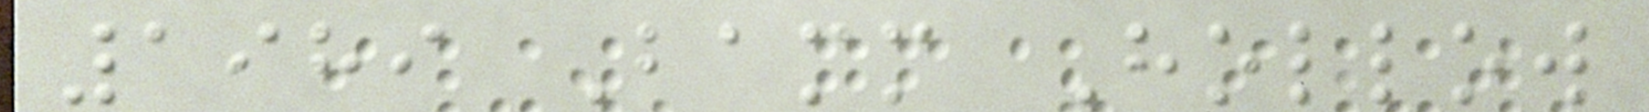1989 Bamm Hollow
